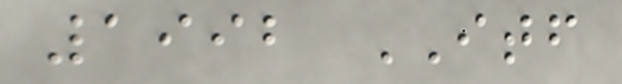1992 ITF
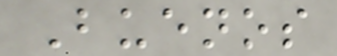Buenos
